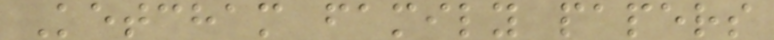Ketcham family papers
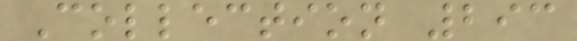Collection 293
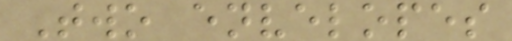Two envelopes
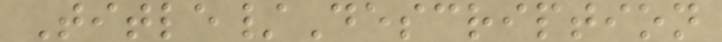Title/Description
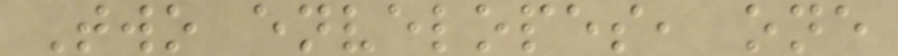Two envelopes, one
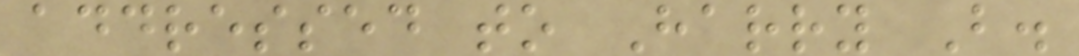addressed to Harry B.
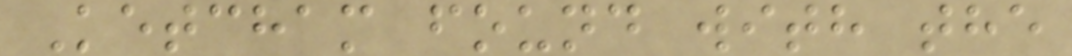Ketcham found with the
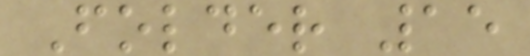Folder 15
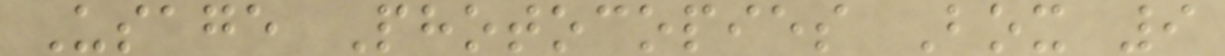Usage Photocopies Box 9
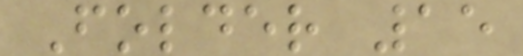Folder 15
